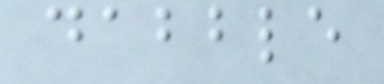dabble
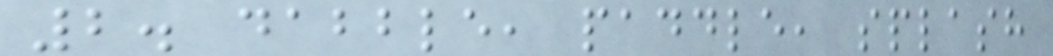2. dabble, paddle, splash
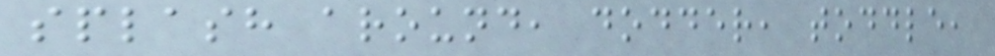splash around, dodder, toddle,
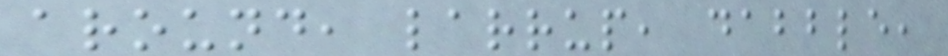around, larrup, dabble,
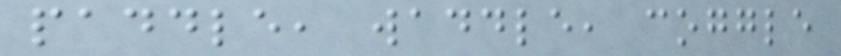paddle, waddle, coggle
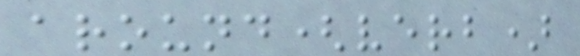around(verb)
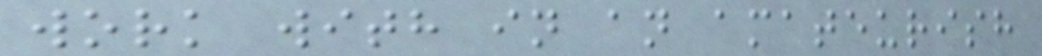work with in an amateurish
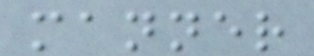manner
